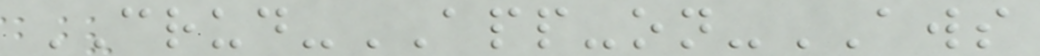CRUD-APP-on-AWS
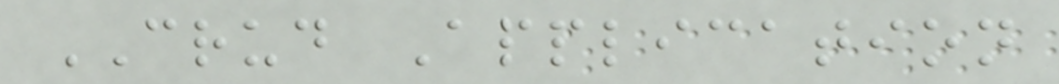CRUD Application
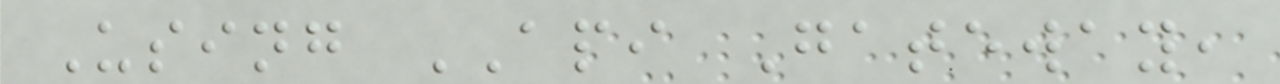Using API Gateway,
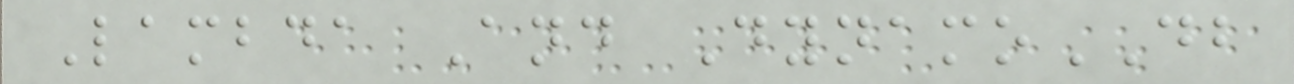Lambda And DynamoDB
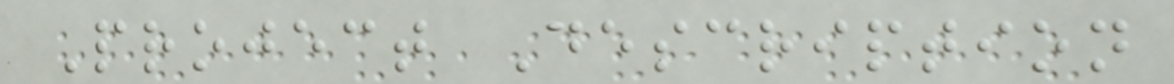Project Description
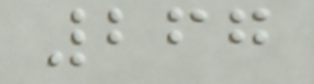267
